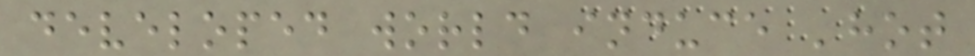developed world induce 'hot
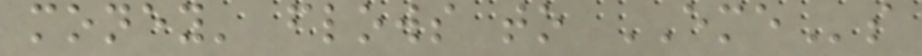money' flows to EMEs
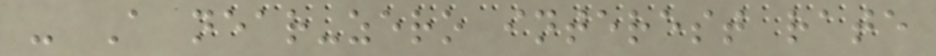- A near-zero interest rate
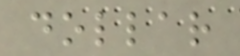dollar
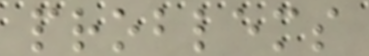problems
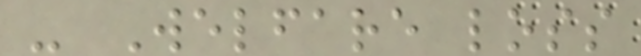- Welfare loss
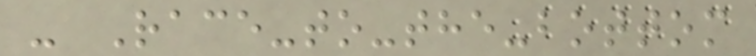- Race-to-the-bottom
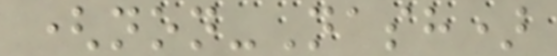(non-Nash)
